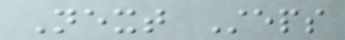Next Steps
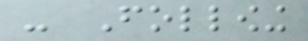- Following
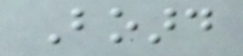Board
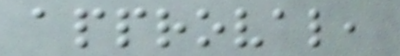approval,
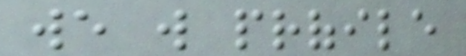we will profile
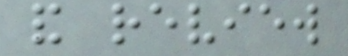and review
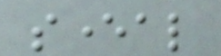several
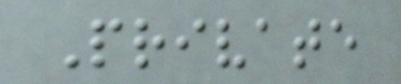Private
